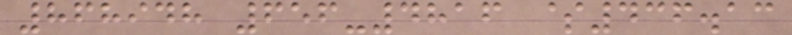868948 656-4816 $436.13
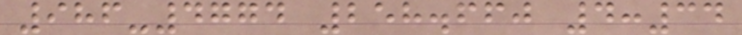986-4774 258.660 4:34
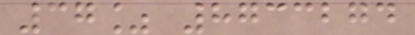37% 8733274
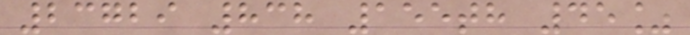23729 838 155th 45%
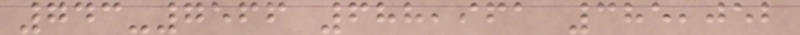743-7566 688,961 385,052
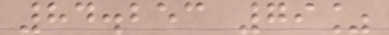84.253 79%
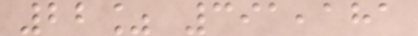22% 391,181
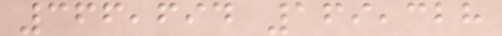366,694 169,328
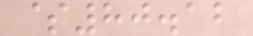$80.12
